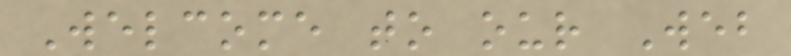Welcome to our Web
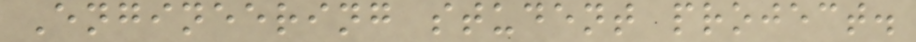Engineering student project.
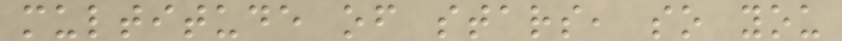multitude of stars, so you
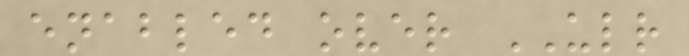enabled over ULR
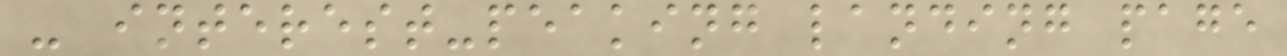- interest-peaking landing page
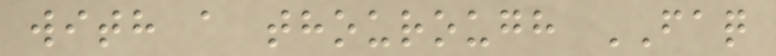with a thourough FAQ
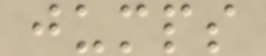jumps
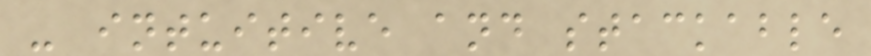- intuitive and stackable
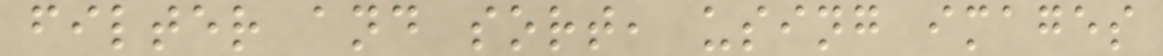filter and sort, using images
